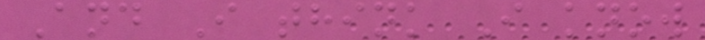And I think I know
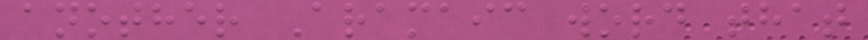another Aramaic word that
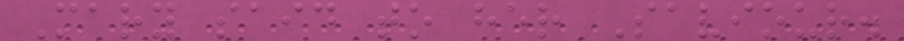Mary said to her Saviour.
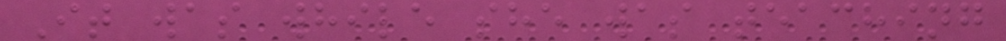It was while she was teaching
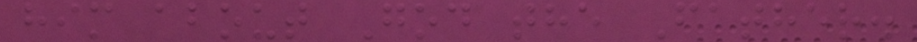him about God the Father.
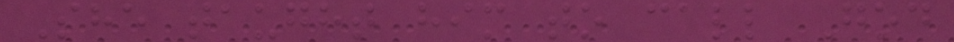She taught him to call God
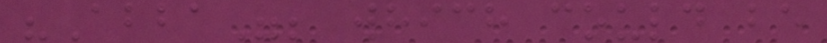"Abba"; which could be
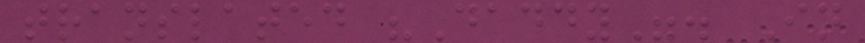translated "Daddy". In
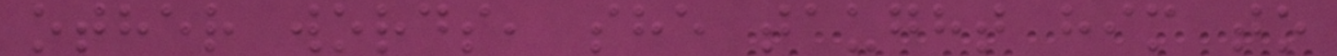other words, she taught him to
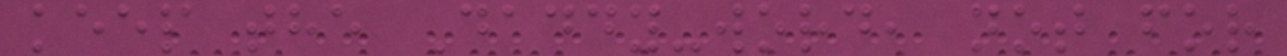keep the Daddy-word, not for
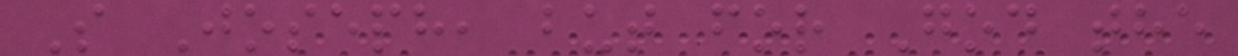S Joseph, but for God the
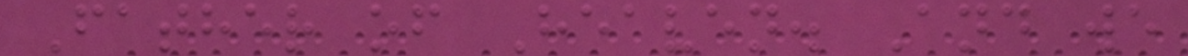Father of Heaven. And we
